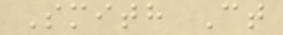Smith Ct
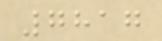7817
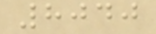8040
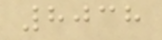8038
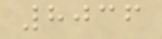8036
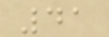41
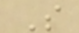S
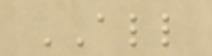ALL
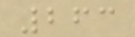263
